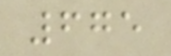675
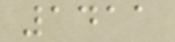1411
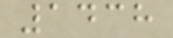1438
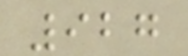927
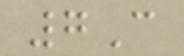7C
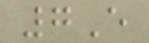7E
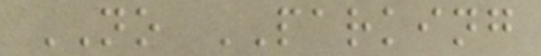NO PARKING
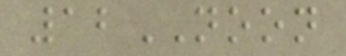12NOON
